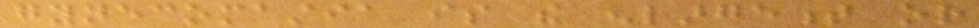gynecomastia is the enlargement or
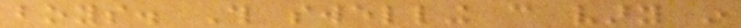boys. This swelling can vary in
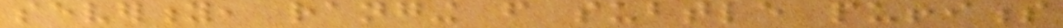severity, ranging from subtle puffiness
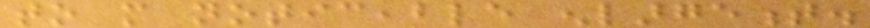to more noticeable enlargement.
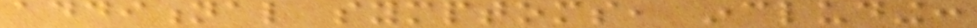additional symptoms, including:
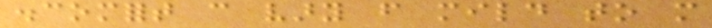discomfort can vary from mild to more
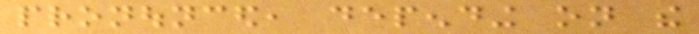pronounced, depending on the
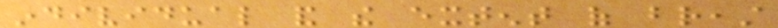individual and the extent of breast
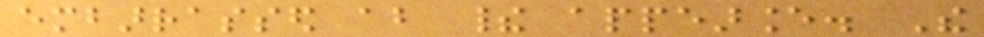embarrassed about their appearance. The
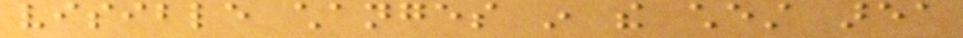visible changes in the chest area
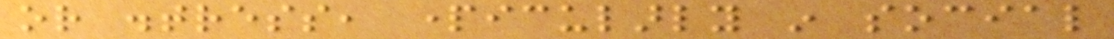or distress, particularly in social
